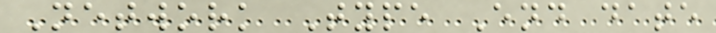Network Type End date
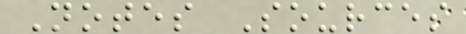Notes Sources
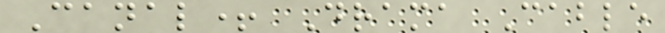Canal+ Drama Cable
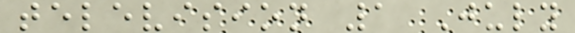television 1 July
